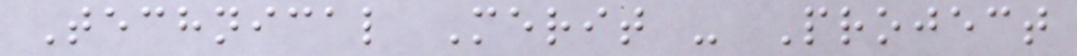Technical Merit - Project
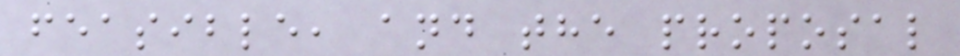feasible, and the proposal
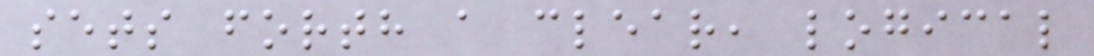sets forth a clear, logical
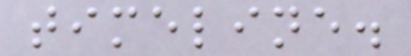timeline.
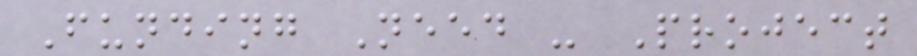Funding Need - Project
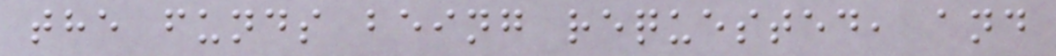the funds being requested, and
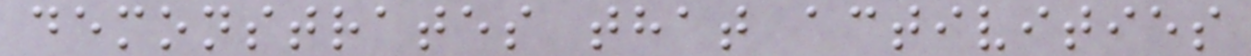demonstrates that activities
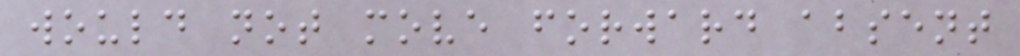would not move forward absent
